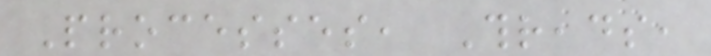Processes, Threads,
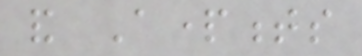and Apartments
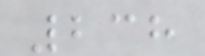238
